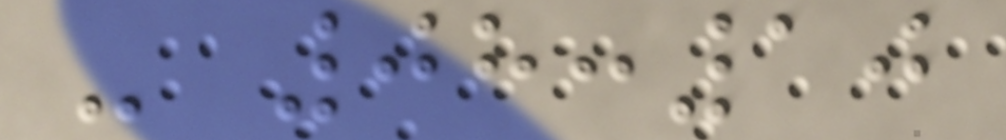- 08:10
